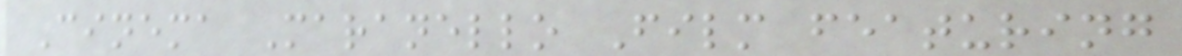Cinema Maranello Film featuring
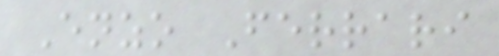Enzo Ferrari
